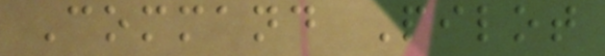Command Pilot
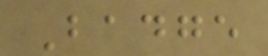Badge
